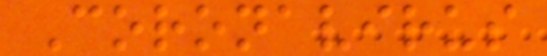Coronavirus
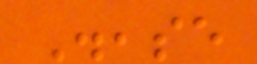Disease
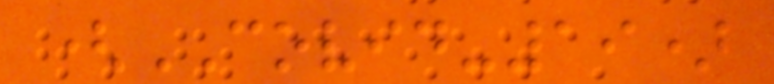(COVID-19)
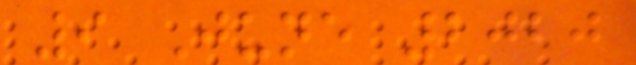9 June 2020
